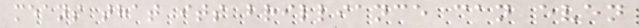means that its brilliance can even
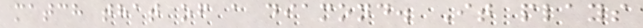match that of a diamond. It plays
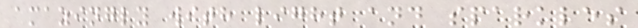amazingly with light and sparkles
